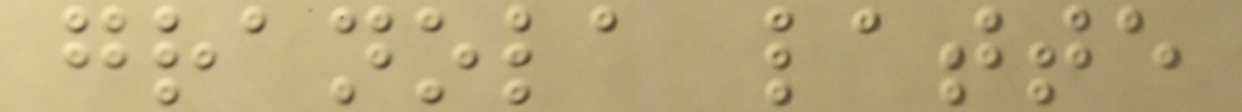granola latte
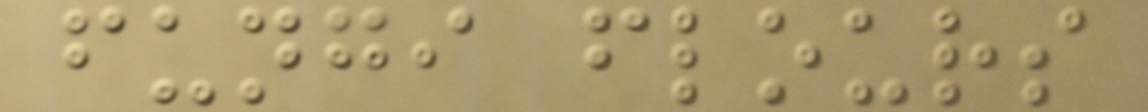fungi flours
